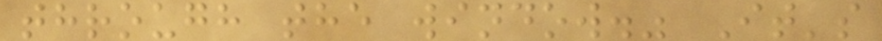through the window." It's
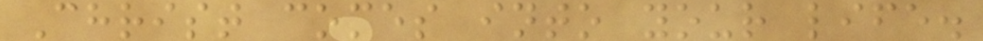Christ comes into your life.
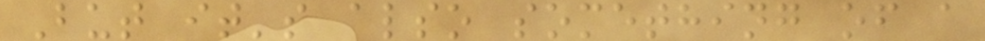But it's also something of a
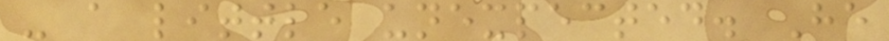- a little unexpected. He
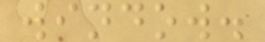window.
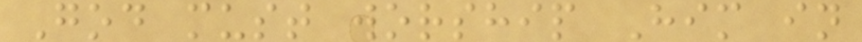God must worship Him in
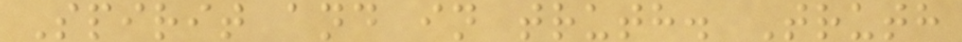Spirit and in truth. Truth
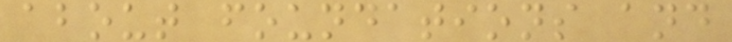about foundations and
